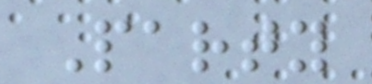Party
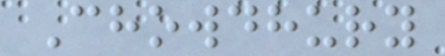Chowdhury
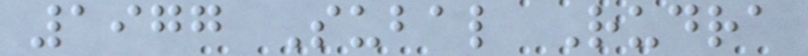1977 Subal Rudra
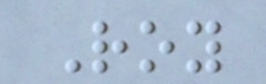Roy
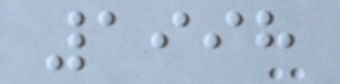1998
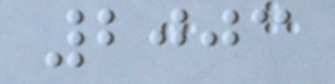2003
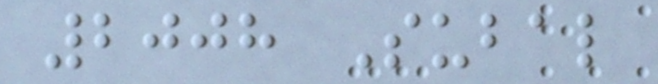2008 Subal
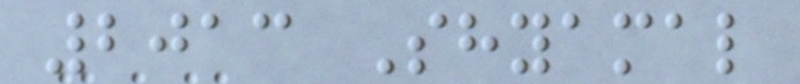2013 Shyamal
